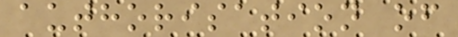authorisation of
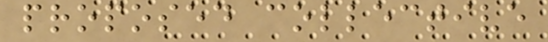proposed collective
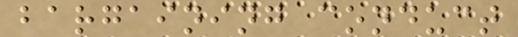bargaining conduct
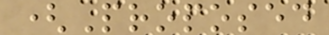(Proposed
